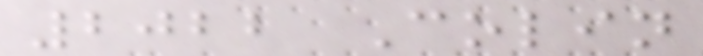2022 Colin
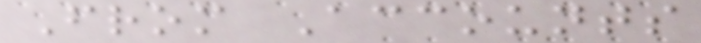From Accounts
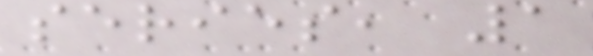series, 1
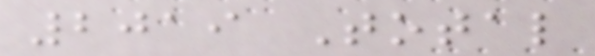2019 Total
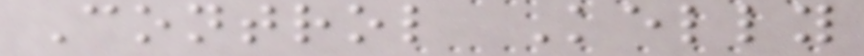Control Kelly
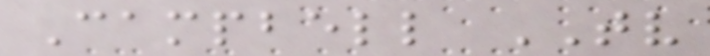Campbell TV
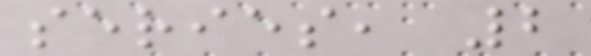series, 2
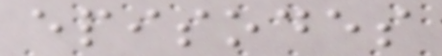episodes
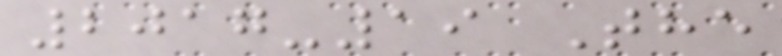2017-19 The
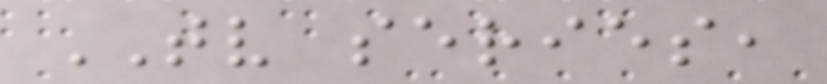TV series,
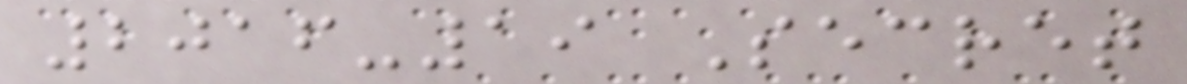2016-19 Secret
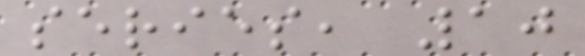series, 10
